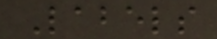Labels
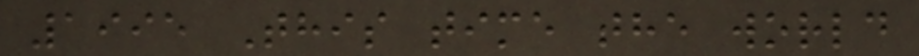1995 This time the world
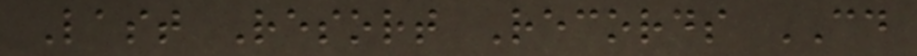Last Resort Records CD
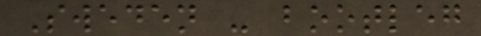Sweden - bootleg
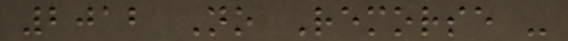2012 No Remorse -
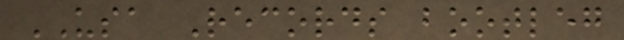USA Records bootleg
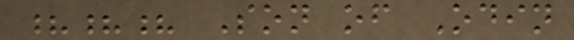??? Son of Odin
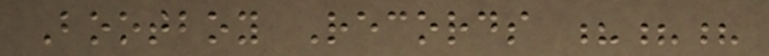Bootboy Records ???
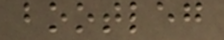bootleg
